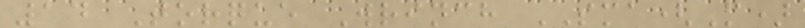14 Torque Wrinch SMA(M)
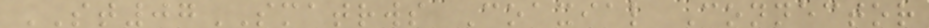ST07SMATRWS Coaxial Connector
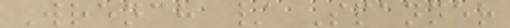Wrench / Spanner
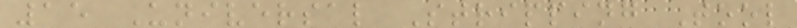15 Universal Stripping Tool
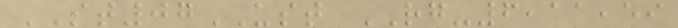ST07UST RG-6,11,59
